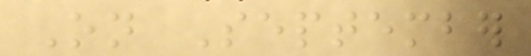On September
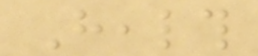Health
